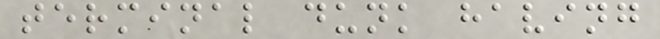terminal dunk having
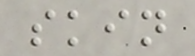skin
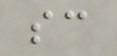sc
